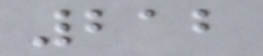212
